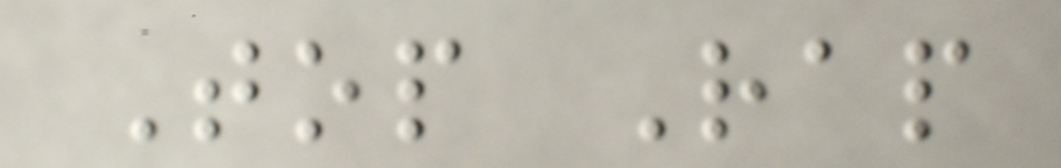Top Rap
